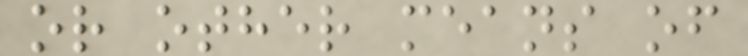or other means of
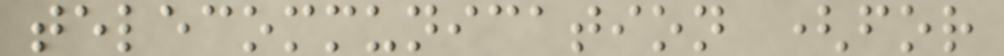telecommunication (for
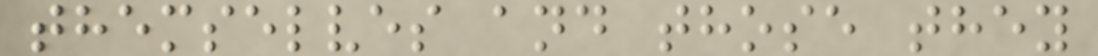themselves and those they
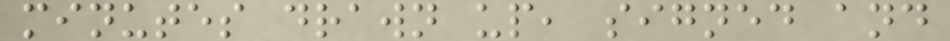minutes drawn up, signed and
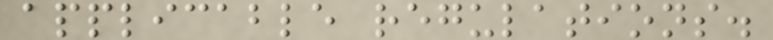applicable regulations.
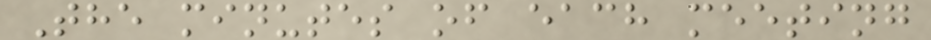The minutes of each meeting
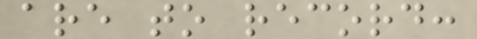are to record:
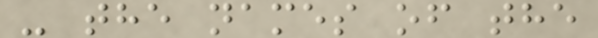- the names of the
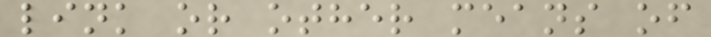link or other means of
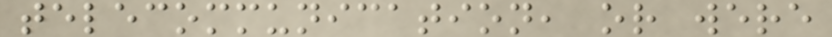telecommunication, or were
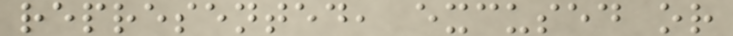represented, excused or
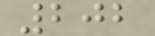202
